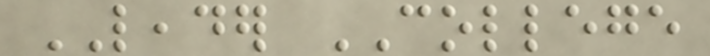LEADER COLLEGE
